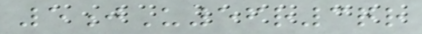5jU56r3qr
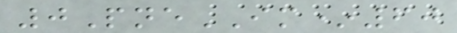0PneIM*60
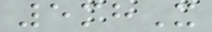5mhX
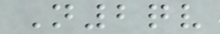N2qv
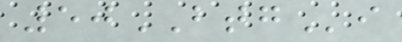50BTGi
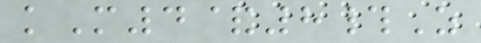kM4&8#Z
